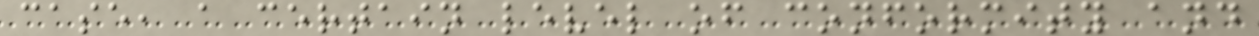case, a certain level of conformity and
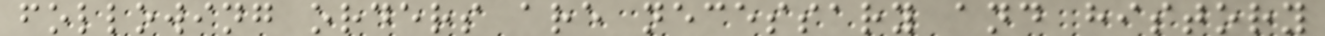following orders are necessary and history
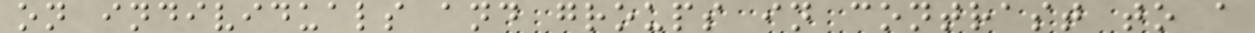on individuals and groups in contrast to a
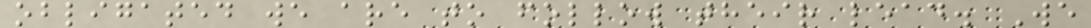obligated we are to follow their lead. We
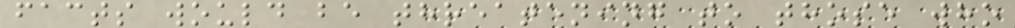facts would be threatening to those who
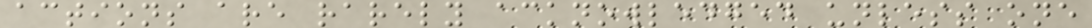actions are rarely acknowledged unless one
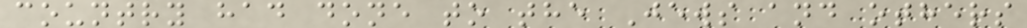country had done to the Jews and others
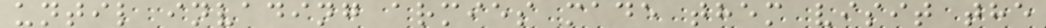until invading armies made them visit the
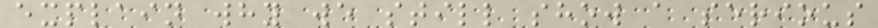explain why we still show a serious
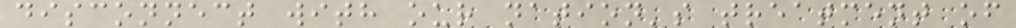disconnect with our nation's treatment of
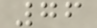76
